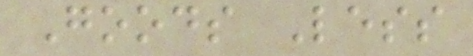Goods Less
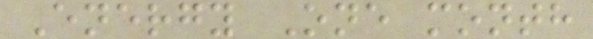Energy One month
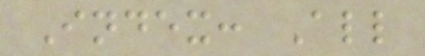Index: All
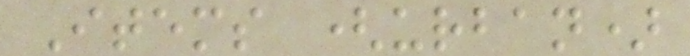Items (urban)
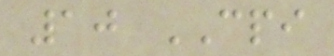10 CPI
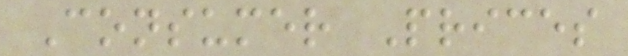Consumer Prices
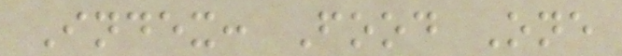Index: Food One
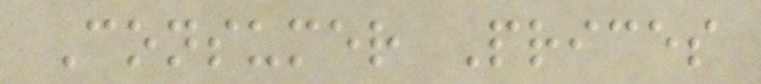Consumer Prices
